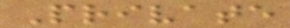Private
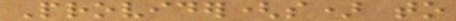Provider(s) to
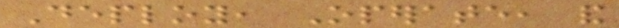Deploy, Operate, and
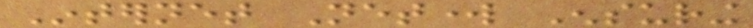Internet Network Ensuring
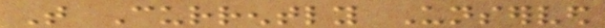That Currently Unserved
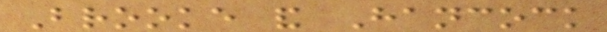Brooke and Hancock
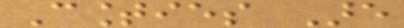Counties Are
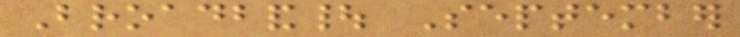Broadband| September
